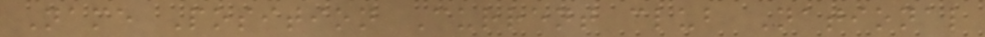Name Position Current club National
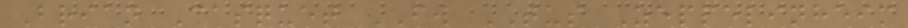Brian Casquet FW TUS Zeppelinheim
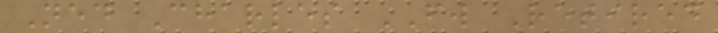Ned Charles FW Retired
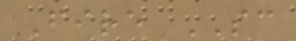Fire SC
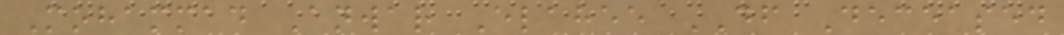Mohammad Anwar Elahee DF Deceased
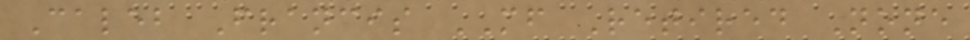Caleb Francis MF Retired None
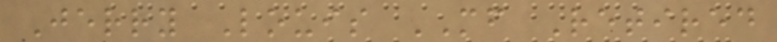Jerry Louis MF Retired
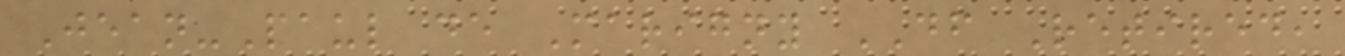Jean-Paul de Marigny DF Retired,
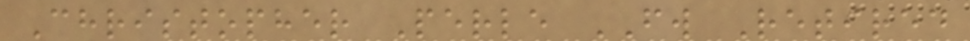Christopher Perle FW Retired
